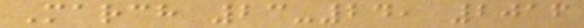March 23-24, 2016
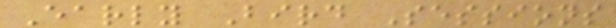Early Bird Sessions
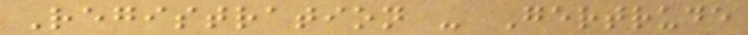Registration - Gertrude
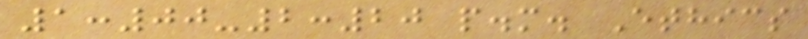1:00-2:20 p.m. Ethics
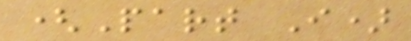(Part I)
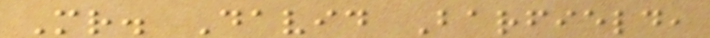Mr. David Barfield,
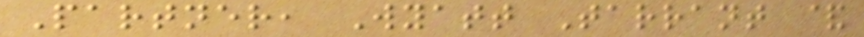Partner, Wyatt Tarrant &
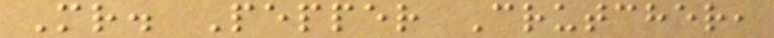Mr. Pepper Crutcher,
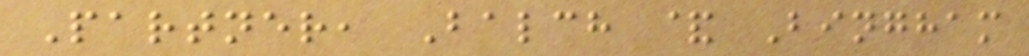Partner, Balch & Bingham
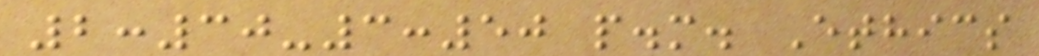2:30-3:50 p.m. Ethics
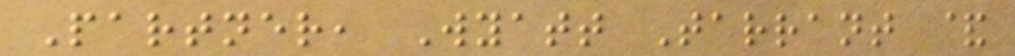Partner, Wyatt Tarrant &
